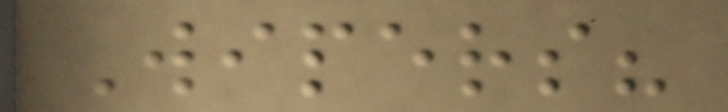Wipers?
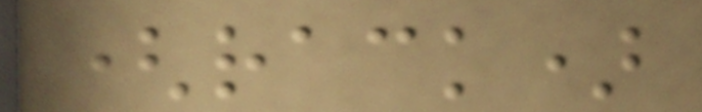(rack)
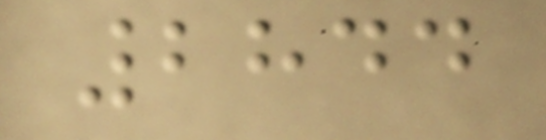2844
